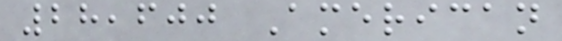28,600 American
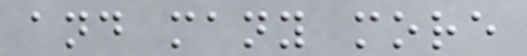and many more
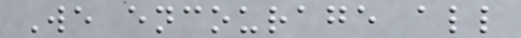We encourage all
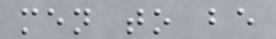men to be
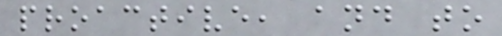proactive, and to
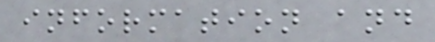information and
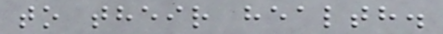to their health.
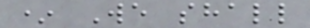* We shall
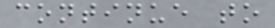continue to
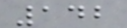142
